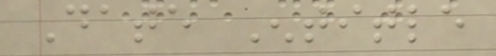Date Entitle
